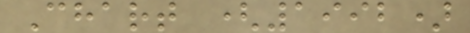Chart (1992)
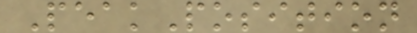PeakPosition
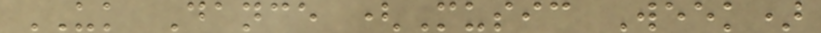UK Dance (Music Week)
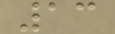13
